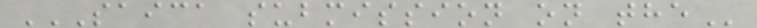SAICA SUBMISSION ON THE
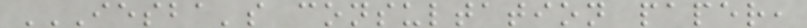IESBA'S CONSULTATION PAPER,
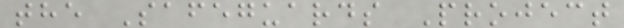the Safeguards Project
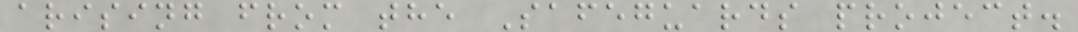arising from the Safeguards project.
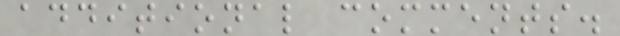additional comments.
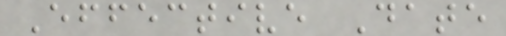Effective Date
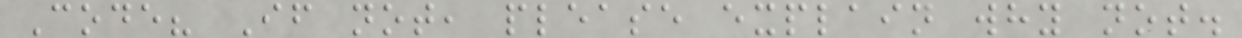Code? If not, please explain why not.
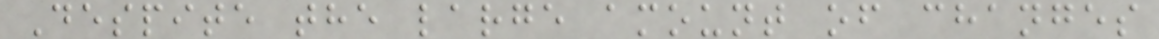Despite the large amount of changes
